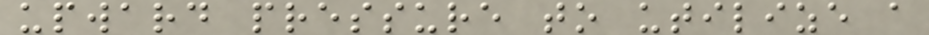upward pressure to utilize a
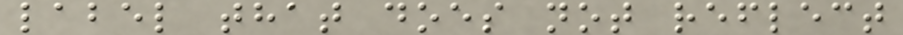label that does not reflect
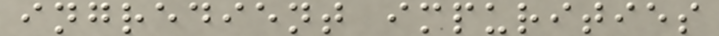ingredient impurities
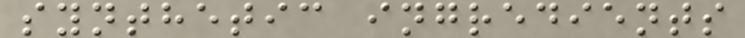synthetic ingredients
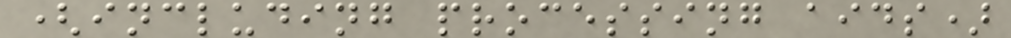(including processing aids)
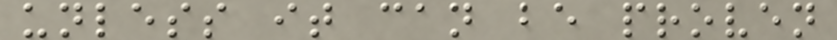unless it can be proven
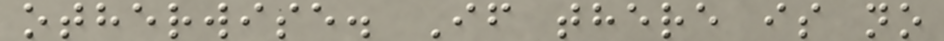otherwise. If there is no
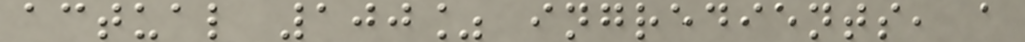actual 100% ingredients, a
